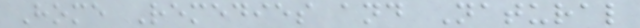Home Remedies and Natural
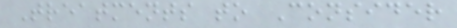Treatments to Consider
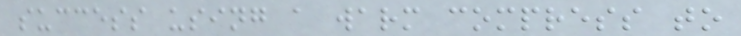success using a warm compress to
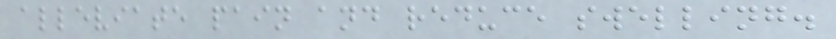alleviate pain and reduce swelling.
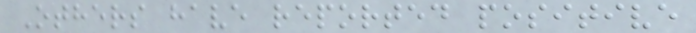Others have reported positive
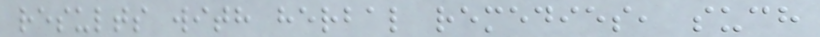results with herbal remedies, such
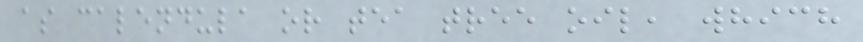as calendula or tea tree oil, which
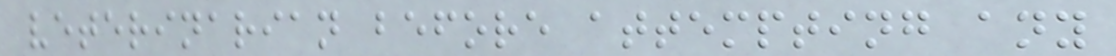veterinarian before attempting any
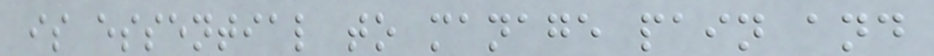is essential to manage pain and
